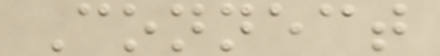Connect
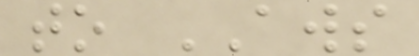to AWS
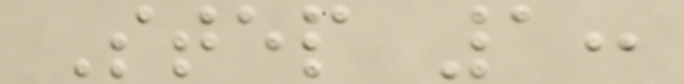Step 1:
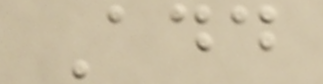Add
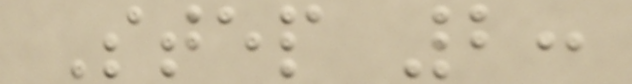Step 2:
